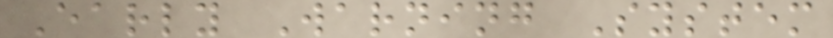Early Warning System
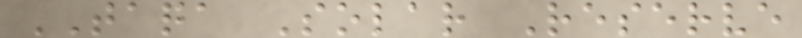TAQA Solar Reserve
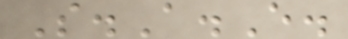S.A.E.
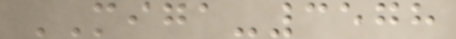MIGA-3578
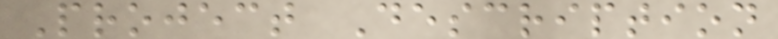Project Description
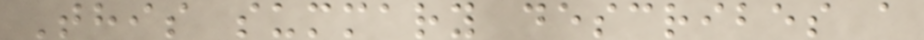This summary describes a
